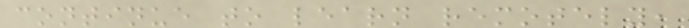continue to learn remotely,
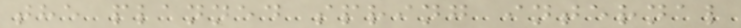the planned spring internal
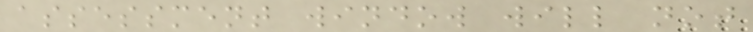assessment window will not
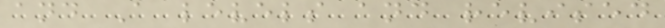and A levels and revised
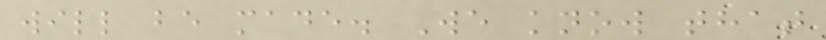will be made. We know that
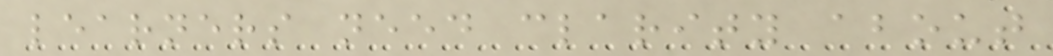learners need clarity about
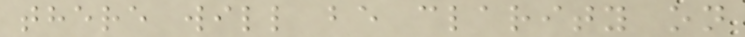there will be clarity on
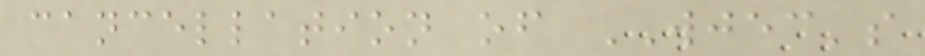cancellation of WJEC's
